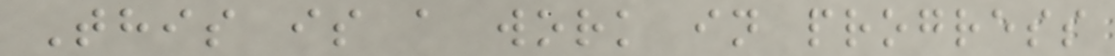This is a work in progress
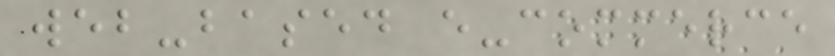web-based e-commerce
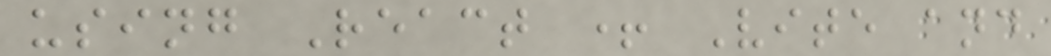using React + Vite and
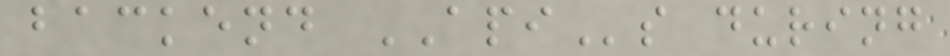backend APIs during
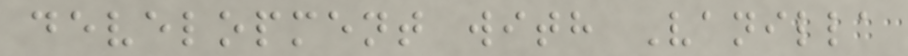development with Vanilla
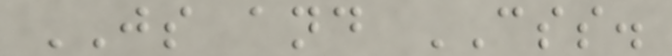JS and CSS.
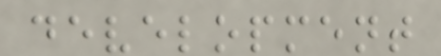development
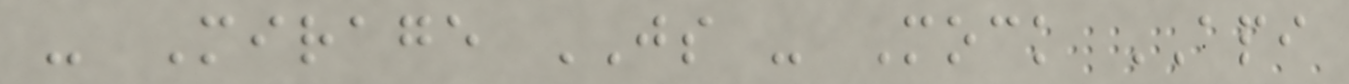- Mirage JS - Mock API
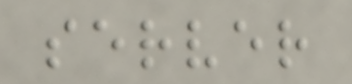server
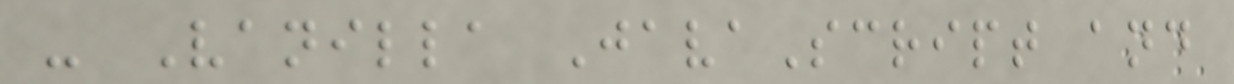- Vanilla JavaScript and
